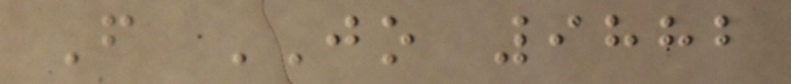F JO 9882
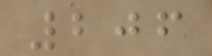206
